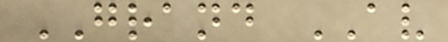GRAND AV
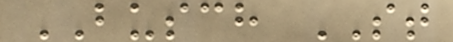BUSCH ST
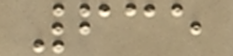635
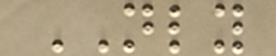NLY
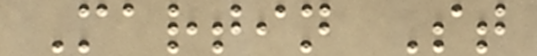Martin St
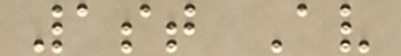1st Av
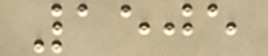1505
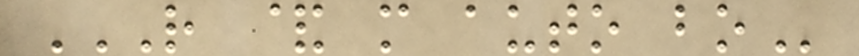R & M AUTO BO
